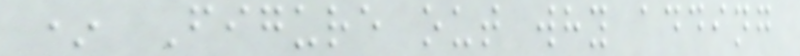* Figure out why adding
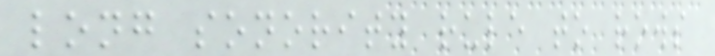long sonority rule to rows
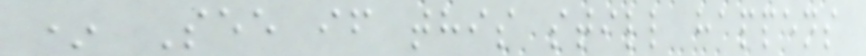* See if this still happens
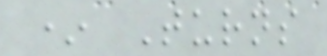* Turns
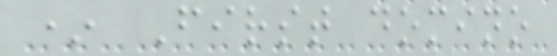* First domino
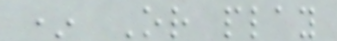* Or play
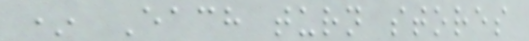* Each turn stores
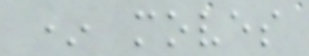* moves
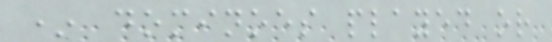* dominoes played or
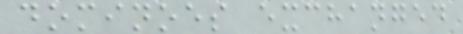dominoes exchanged
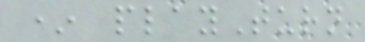* playTurn
